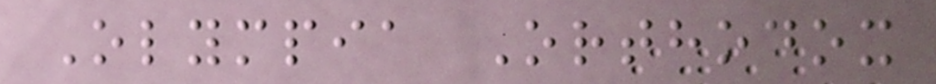Olympia Orthodox
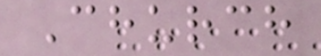Church
